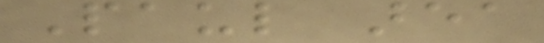Paul area
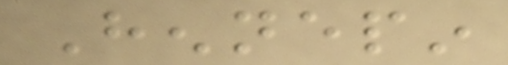Hennepin
